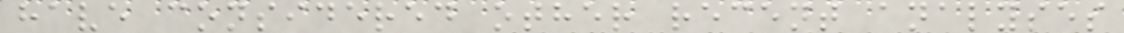have considered other recent analyses
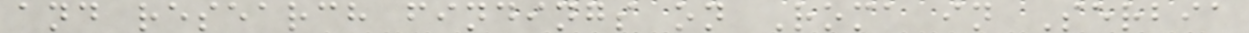and research findings on Roma in Serbia
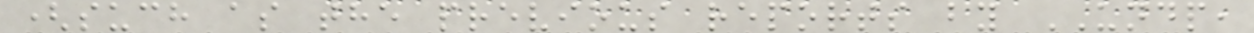(such as the previous reports by UNDP,
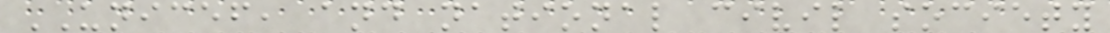UNICEF, and national civil society
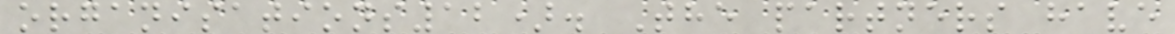organisations12). The partners have
